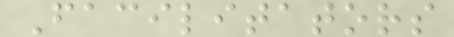Facilitators
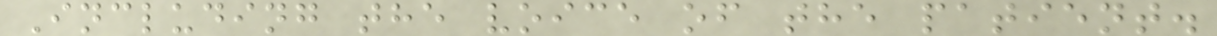Including the voice of the patient.
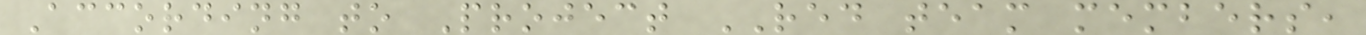According to Project RED team members,
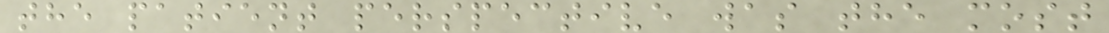the patient perspective was the most
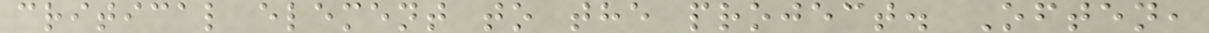critical element to the project. Often,
